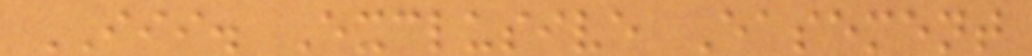III. Exclusive Easement
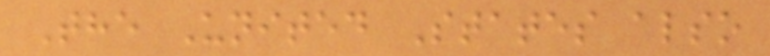The United States also
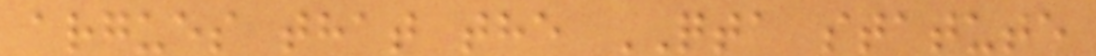argues that the QTA statute
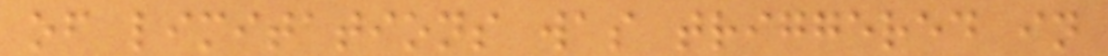of limitations was triggered in
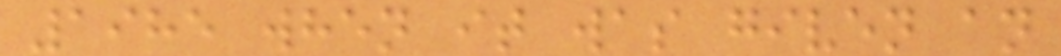1985 when it was given an
